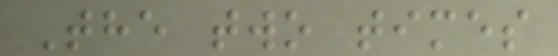The two times
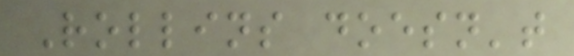Rollins doesn't
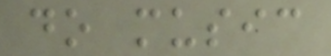do music
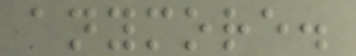anymore.
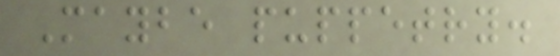Maybe puppetry.
